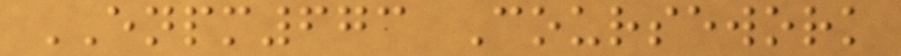ENPM673 Coursework
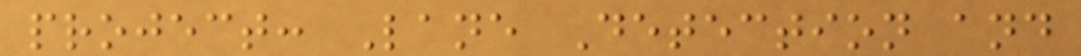project: Lane Detection and
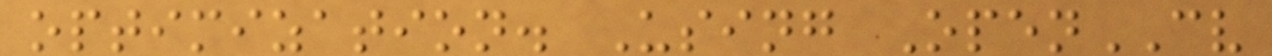optimization. Using OpenCV
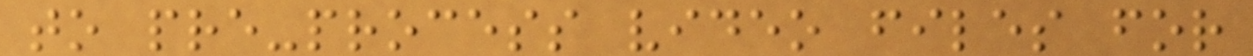to pre-process video files for
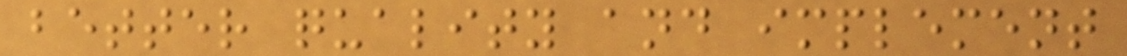better quality and implement
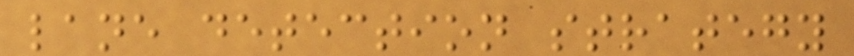lane detection strategy
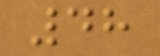48
